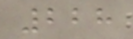228
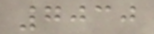7030
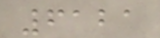6121
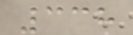338
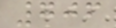706
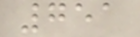751
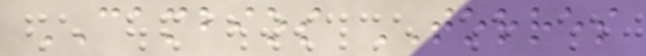CAMBIOS TORRES
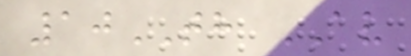10TH AV
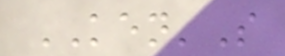KEN'S
